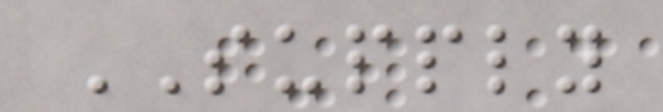SUPPLY
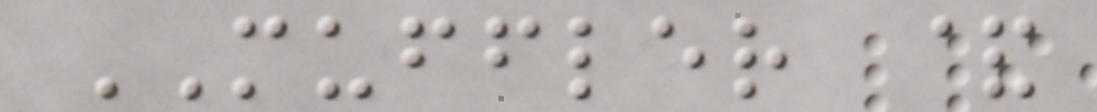MUFFLER &
